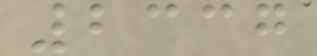2337
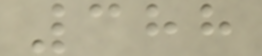388
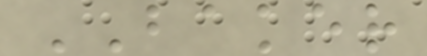BAKER
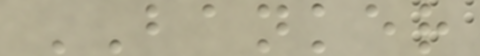BANKER
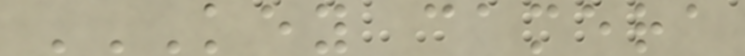KEY CAMERA
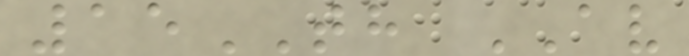15TH AV
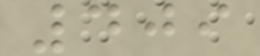409
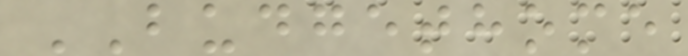BUDGETHOME
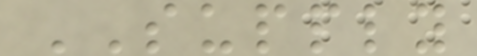SUPPLY
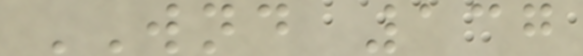WND 137
